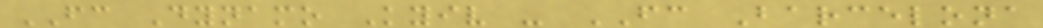FC Dynamo Kyiv - FC Barcelona
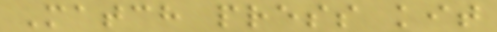Match press kit
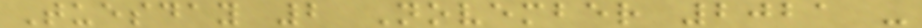Tuesday 2 November 2021 -
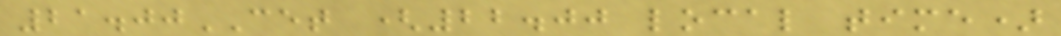21.00CET (22.00 local time)
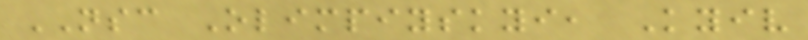NSC Olimpiyskyi, Kyiv
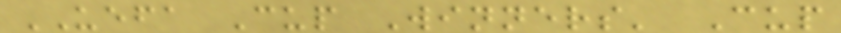UEFA Cup Winners' Cup
